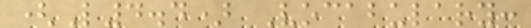(L4.4) Vocabulary:
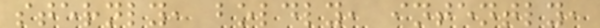sternly, boldly, intently,
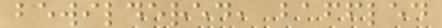bewildered, baffled
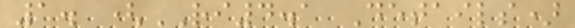1. (RI4.1 Details)
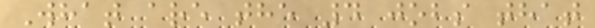What are the 4 jobs that
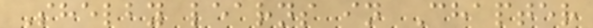Shelby learns in Chapter
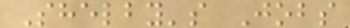Shelby's Jobs
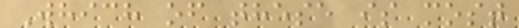Which of these is most
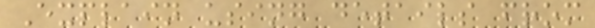Explain using details from
